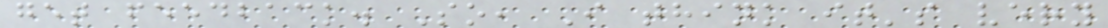get feedback. So, I think it's very
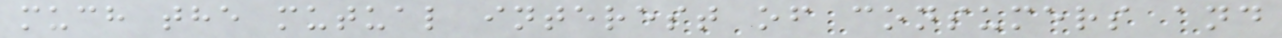much the mutual interest of consumers and
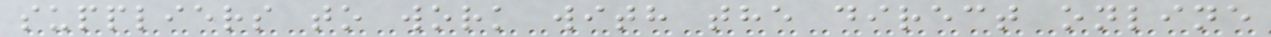suppliers to work with the direct online
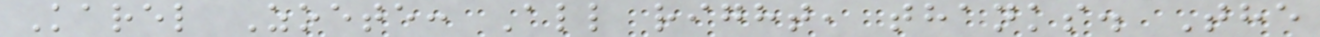Karel Zoete: All right, thanks. The
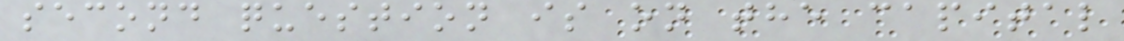second question is on the capital
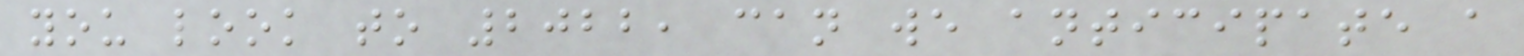you look to 2022, can we anticipate a
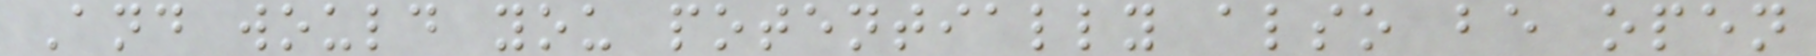And would you potentially also be open
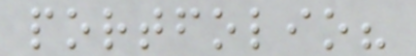portfolio?
